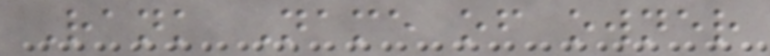Rank Name of owner
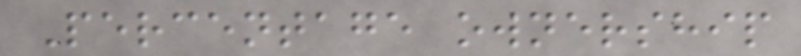Percentage ownership
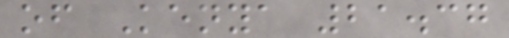of Kenya 21.37
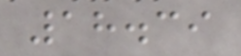18.39
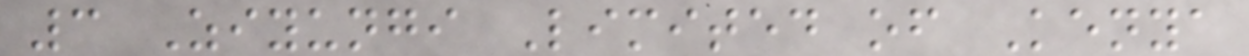3 Ziyungi Limited of Kenya
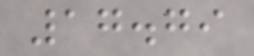17.79
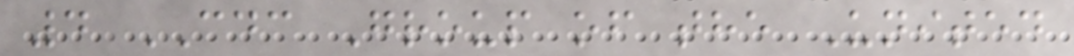4 CDC Group of the United
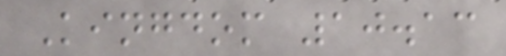Kingdom 10.13
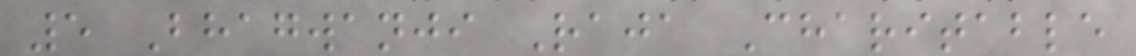5 Bhagwanji Raja Charitable
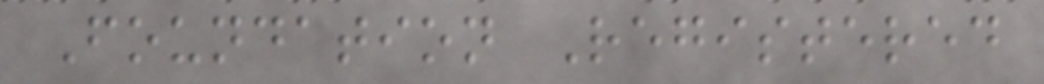Foundation Registered
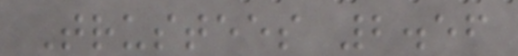Trustees 2.56
